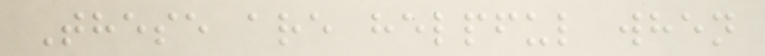These are helpful when
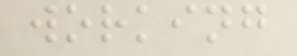working
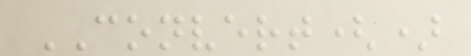CONVERT()
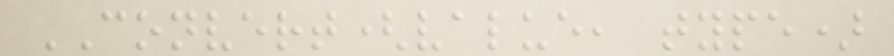CONVERT(value, type)
